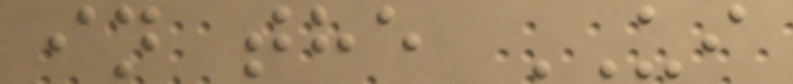in the UI
